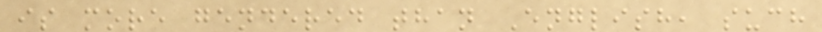is more gendered than English, such
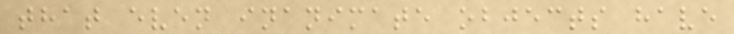that even inanimate objects have
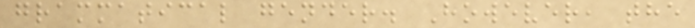grammatical gender. However, the
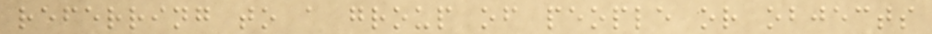referring to a group of people or objects
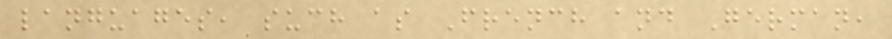languages, such as French and German,
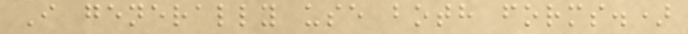I generally use both forms.)
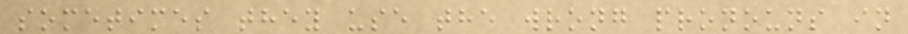sometimes they use the wrong pronouns in
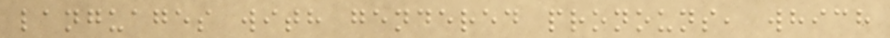languages with gendered pronouns, which
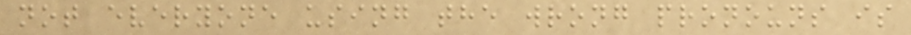not everyone using the wrong pronouns is
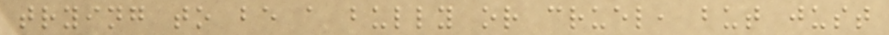trying to be a bully or cruel, but just
